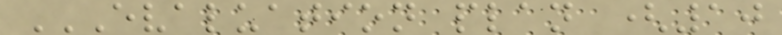EVALUATION PLAN (10
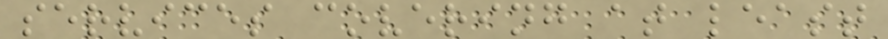services covering at least
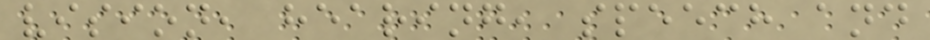vision, hearing, speech and
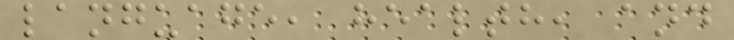language, health, and
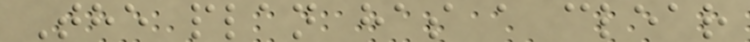The plan has a clear
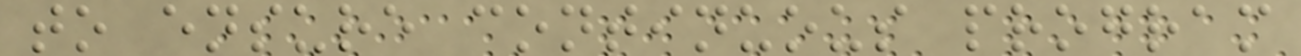to ensure continuous program
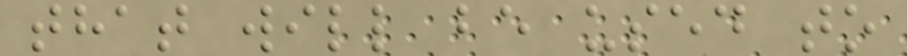that will be used to
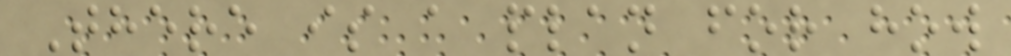There is a plan for how
